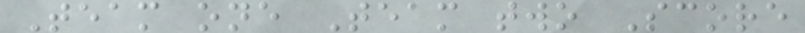Team one Team two Score
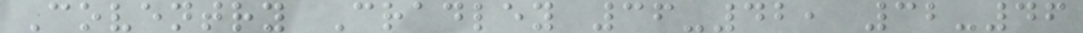Coventry Cradley 36-42, 32-46
